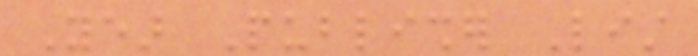Year Publisher List
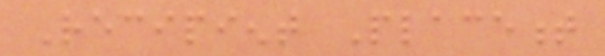Recipient Placement
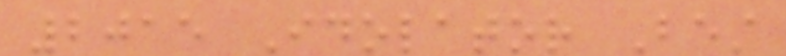2015 Idolator Best
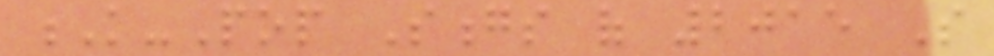K-Pop Songs of 2015 So
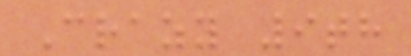Crazy 9th
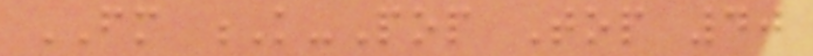FM K-Pop Top 40
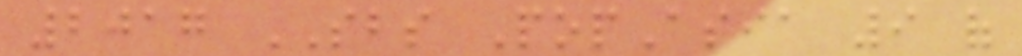2017 SBS PopAsia 9 of
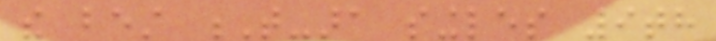the best T-ara singles 9th
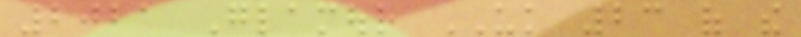2021 Glamour UK 23 of the
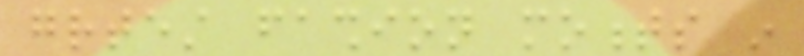greatest fashion moments in
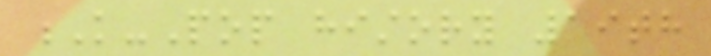K-Pop history 19th
